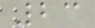23
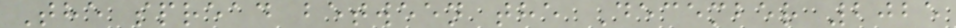The spread between the December 2025
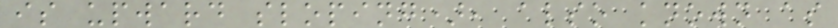is upward sloping), also known as
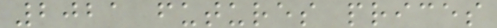2021 futures prices
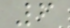6
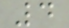4
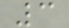3
